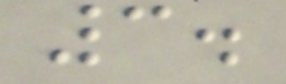3.
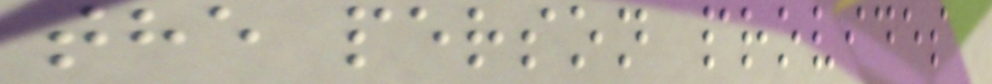the person provides
